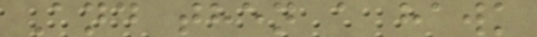And then a hawk
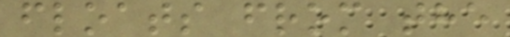floats from the
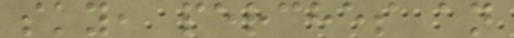sky, perches an
